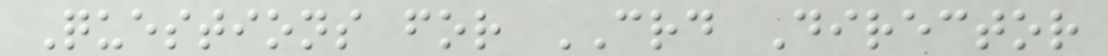Questions for CRD Director
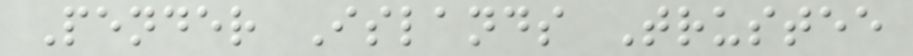Pender Islands Trustee
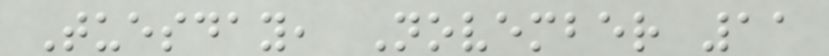Tuesday, November 11
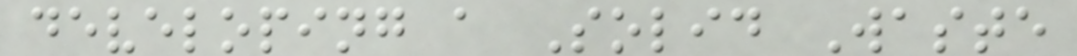developing a Solid Waste
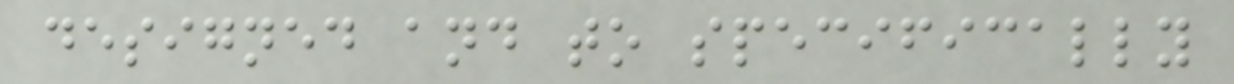designed and to specifically
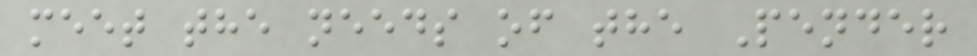meet the needs of the Pender
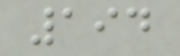194
